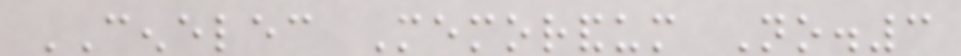CENELEC Memorandum No.3
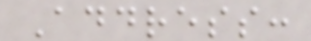Address:
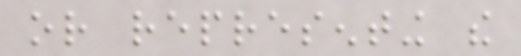or representing the
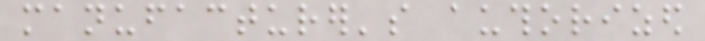manufacturer's authorized
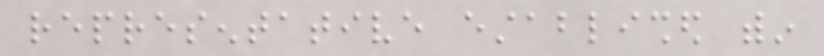representative established within
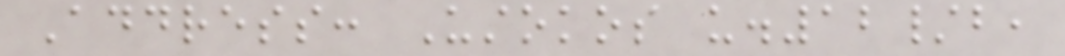Address: Ustokos u.12/b,
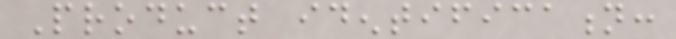Product identification:
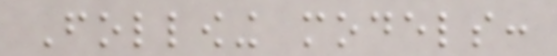Following models:
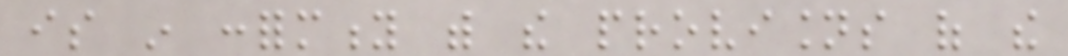is in conformity with the provisions of the
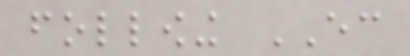following EC
